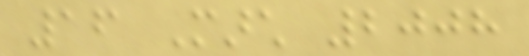16 March 2008
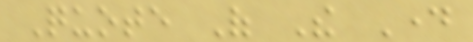Quote Of The Day
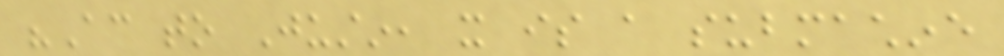"According to Justin, it is a submachine
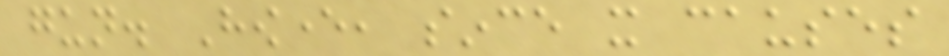gun. However, since it causes
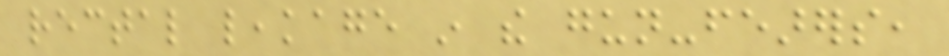rectal leakage in the gun-fearers,
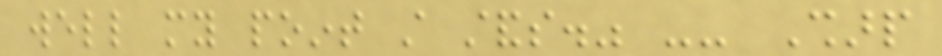well my point still stands." -- Sharp
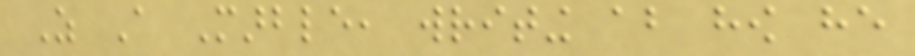As A Marble, writing about how he
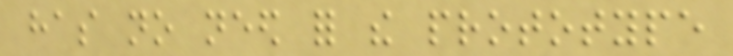has no need for the prototype
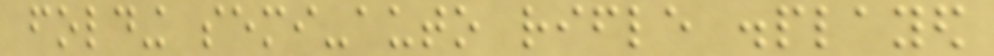folding semi-auto rifle displayed
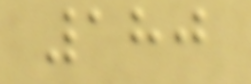180
